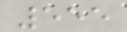555
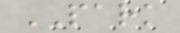PARK
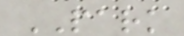PARK
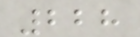228
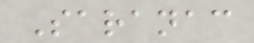Saranac
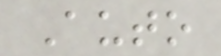Auto
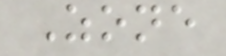Zone
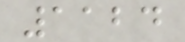1124
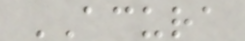ACURA
